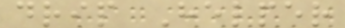drip Helper
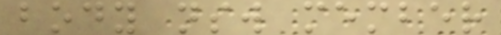body nsw member
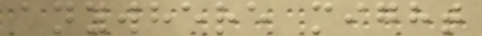anywhere might
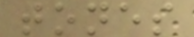tones
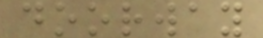doorway
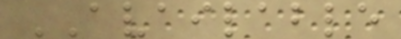AVAILABLE
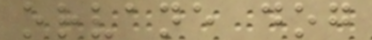orvane dog
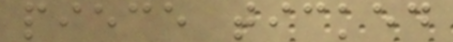piece ticked
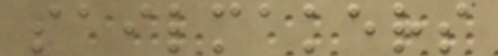sailmakers
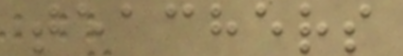teachers
